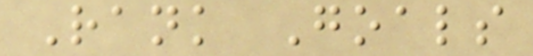Rank Goals
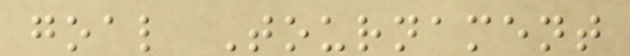goal Tournament
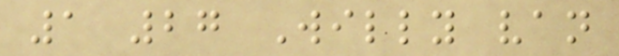1 27 Willy van
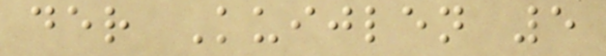der Kuijlen 5
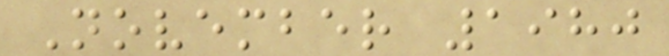November 1980
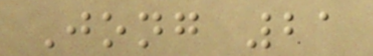Jong 21
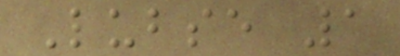Lubse 1
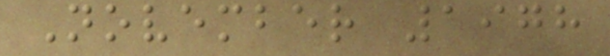November 1978
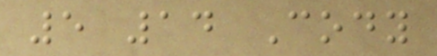5 14 Cody
